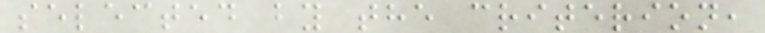selected by the criterion,
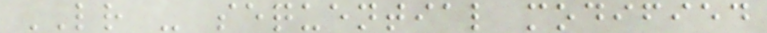LR - sequential modified
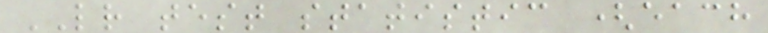LR test statistic (each
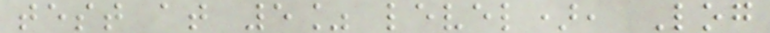test at 5% level), Log
